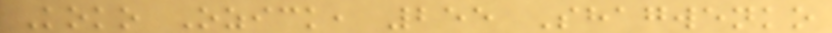Koko Ozick, 255 Shagwenko
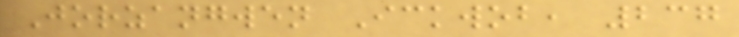Jorzangwen Ickwob, 237
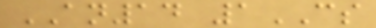AN14 1CS
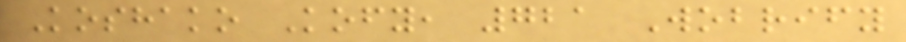Koshako Kofy, 721 Wobrify
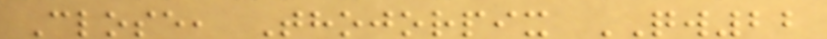Close, Thojorpix QW22
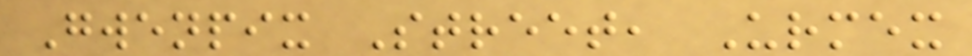Gwenpix Street, Urmex
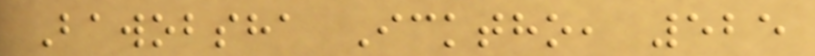Bawobsha Icktho, 525
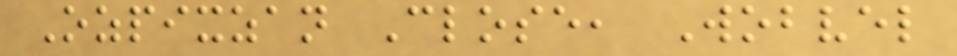Ozpixzan Close, Wobvel
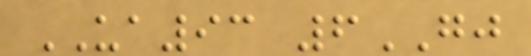UA93 6GJ
